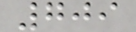709
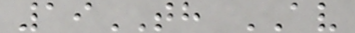19TH AV
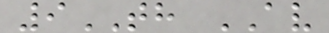9TH AV
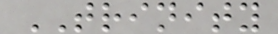TRINITY
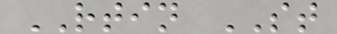RTIN ST
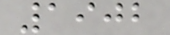1902
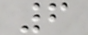6
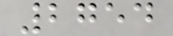2754
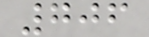706
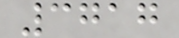3717
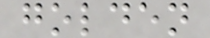golden
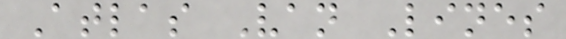Atlas Van Lines
